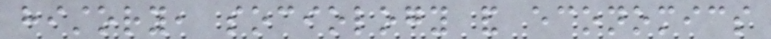history, sociology and economics
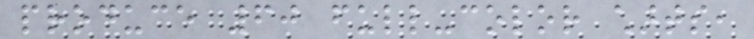produce 60 full-color charts,
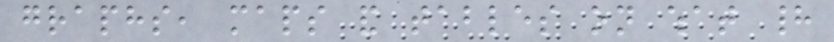graphs, maps and tables on what had
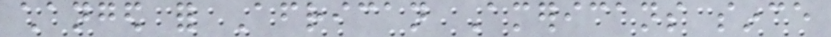changed for African Americans since
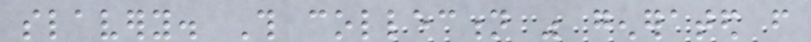slavery. This collection was generated from
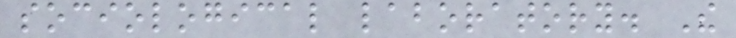sociological laboratory. The
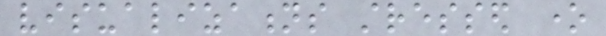visualizations stressed one
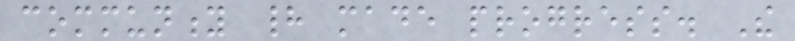community had made progress. The
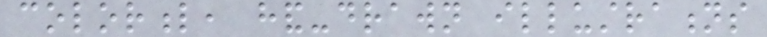colorful, hand-drawn illustrations
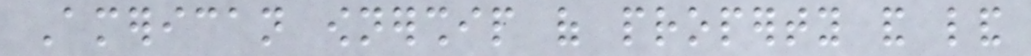American ownership of property and land
